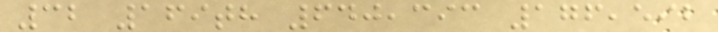32 169th 640,393 176,592
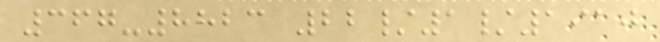367-8823 22/1/1910
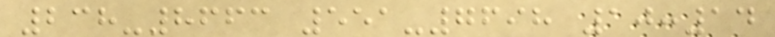238-8663 551-7698 10:14
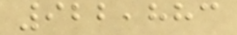922,883
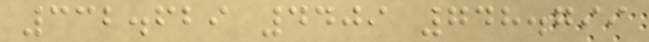332.629 4409 748.799
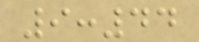9:44
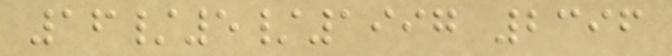16/5/1997 2396
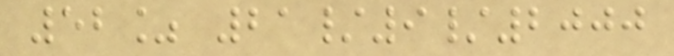52% 21/9/2000
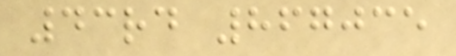43rd 867035
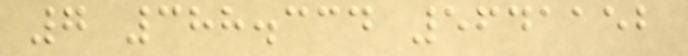7 388.334 5641152
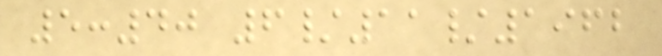5:40 6/11/1962
